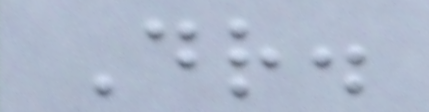Dr.
